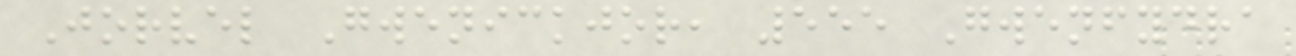Jorvel Gwenickjor, 555 Gwenfydra
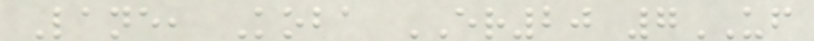Lane, Koba ER20 7UF
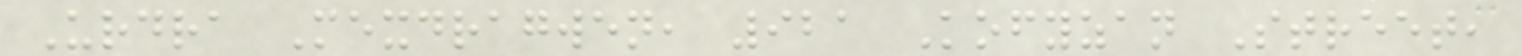Urdra Mexdragwen, 921 Kofyzan Street,
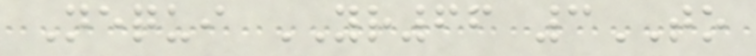Nequi YR66 3TO
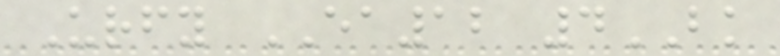Urfy EA12 4BK
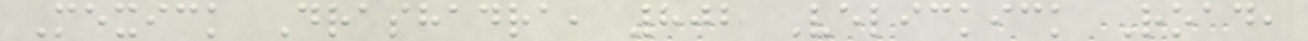Mexick Drashadra, 802 Velickick Road,
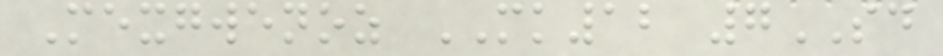Mexgwenoz MK12 7SD
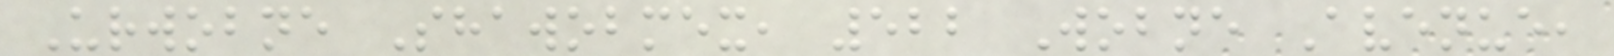Urwobne Shawobmex, 522 Wobne Avenue,
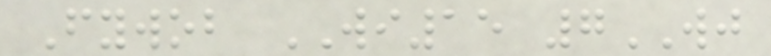Fywob WI15 7WJ
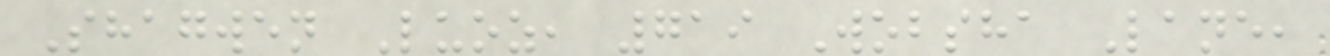Shagwen Luoz, 719 Wobsha Lane,
